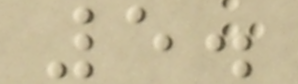5.
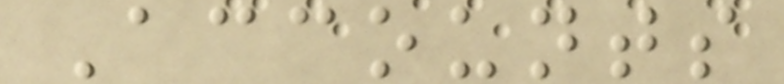Accounts
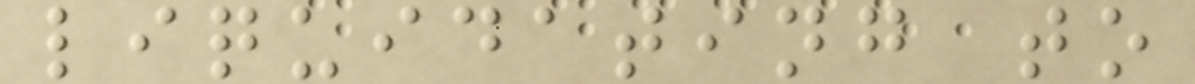liquidating to
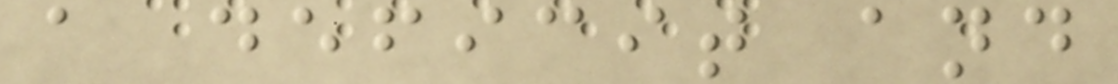a deficit and
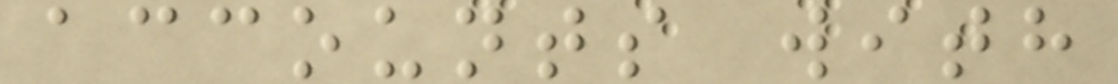accounts with
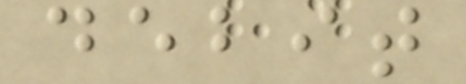debit
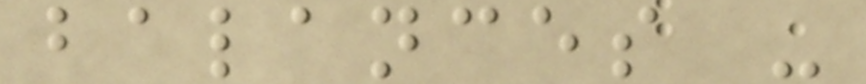balances -
